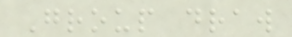Group draw
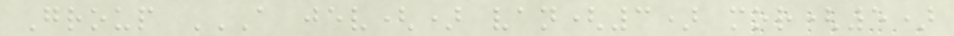Group A JEV() VAN(3) MOR(5)
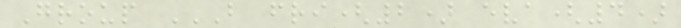Group B FRI(2) EVA(4)
